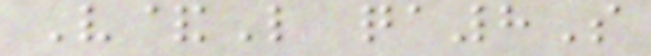V&L qa8S
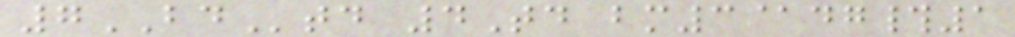7BDtd 4Td bm3@dg#1
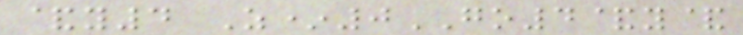&y4 Z*0GO4&y&
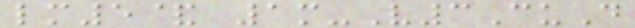lm5& 1m-V3CuD
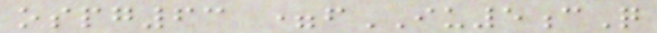ospg63 =fIU5cQ
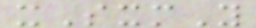xSxmY
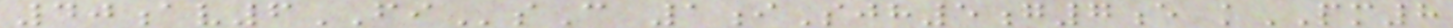40av6FIsC 1iSjh5g7e kPM8
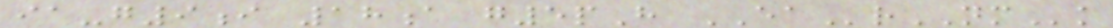ia-g9i 18a g5pH EArNMk
